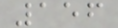156
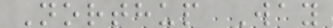Northup Way
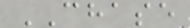CHASE
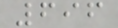696
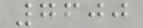7600
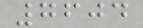7604
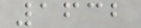1632
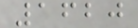1620
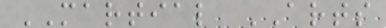MARTIAL ARTS
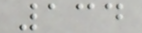134
